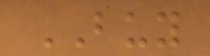BUY
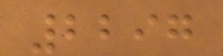2297
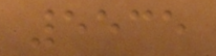5535
